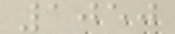1050
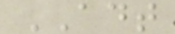ADT
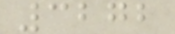3272
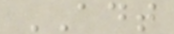ADT
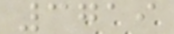3719
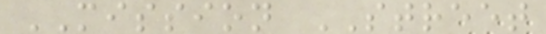MISSION STREET
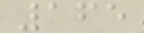165
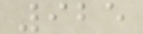925
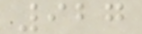927
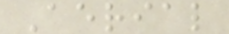Aerial
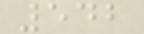542
